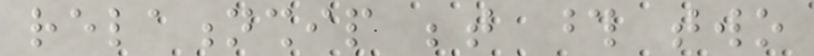relationship between those two
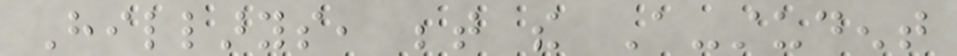Hillarys, between the A-student
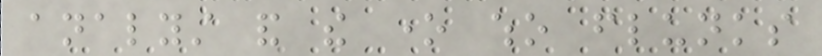analyst and the one who flunks
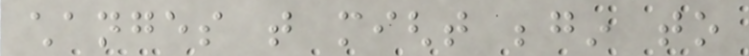changes that might begin to
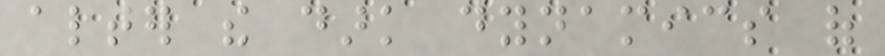alter the dark dynamics of
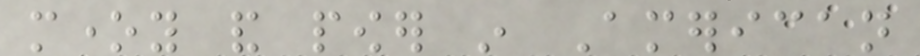money and power in American
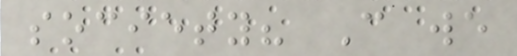society? Can we
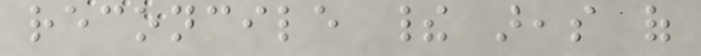reconcile their areas of
